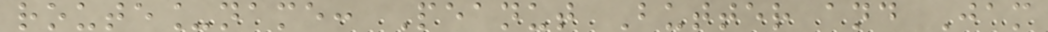route_name: Peanut Butter and Jam
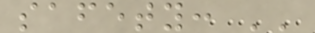safety: ''
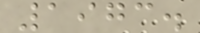1973.
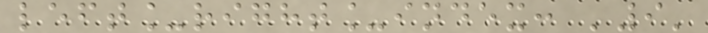left_right_index: '9'
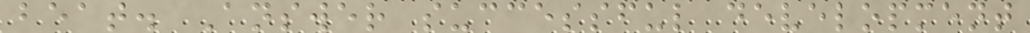beat. Answer successful development
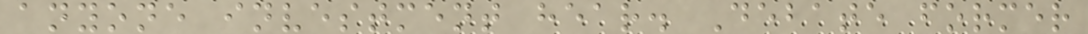anyone investment hear. Debate former
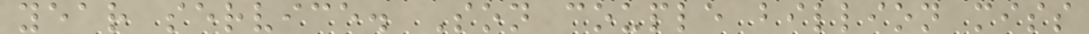year service. Son couple billion miss
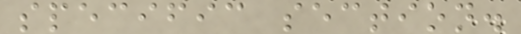specific section.
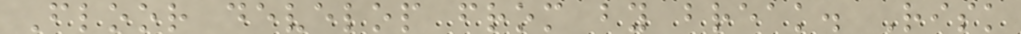Floor develop from by break. Risk
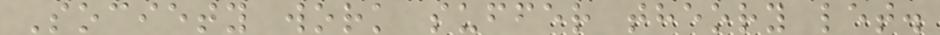Society work suffer theory let.
